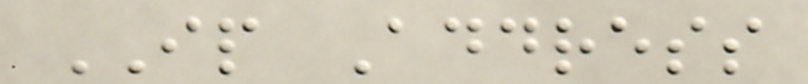IP Address
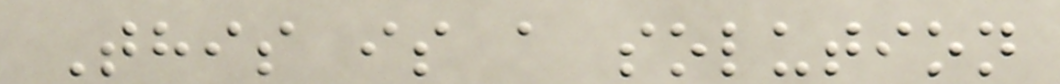This is a solution
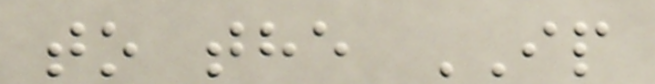to the IP
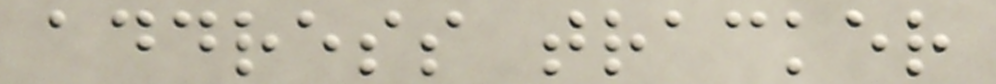address tracker
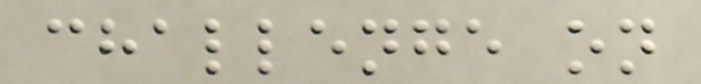challenge on
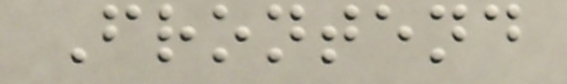Frontend
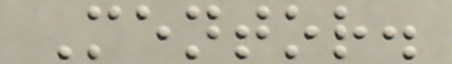Mentor.
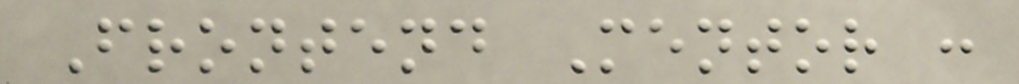Frontend Mentor :
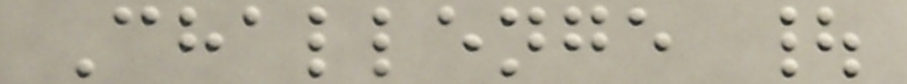Challenge |
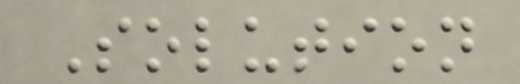Solution
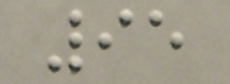95
